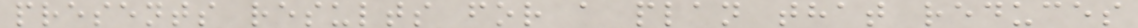presents results for a plan that reduces
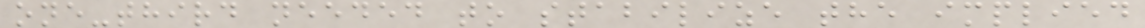one-third needed to stabilize the implied
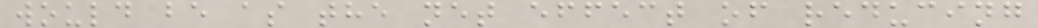would be as the net effect of reducing
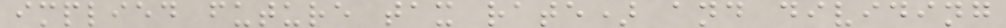implied future tax rate) and dividing
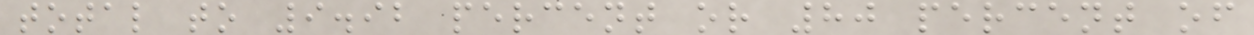total to 9.92 percent or 80 percent of
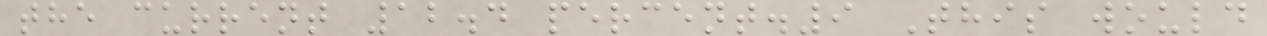the current 12.4 percent.9 This would
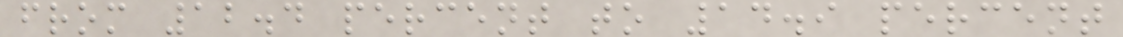from 12.4 percent to 14.9 percent
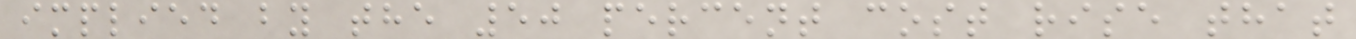implied by the 50 percent cost rise that
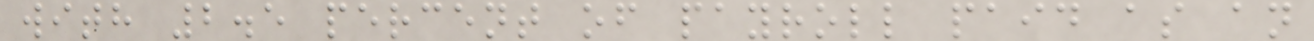with 2.5 percent of payroll paid as an
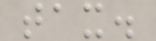tax.
